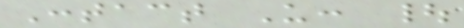Contact Us: |
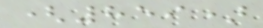(859)
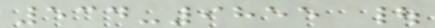534-9855 |
